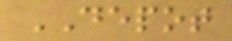DEPOT
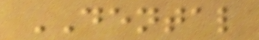DENTAL
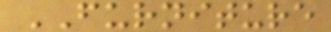FURNITURE
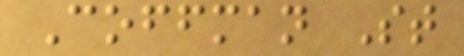Coffman St
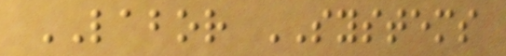LABOR SYSTEMS
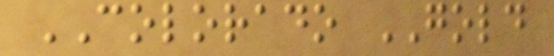COLORADO GOLD
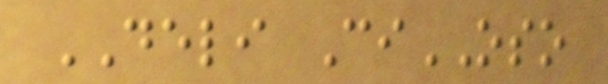DELI CiOSO
